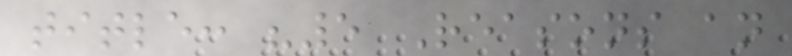title: "5 Reasons an
